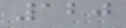120
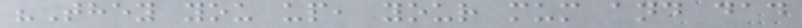"They you up, your mum and dad
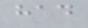had
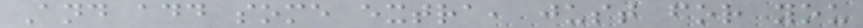And add some extra, just for you
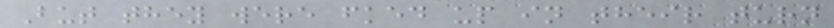But they were fked up in their turn
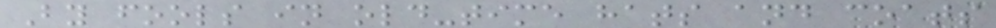By fools in old-time hats and coats
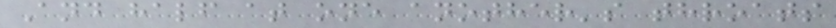And half at one another's throats
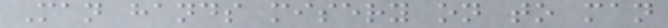Man hands misery on to man
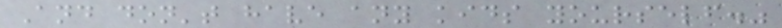And don't have any kids yourself."
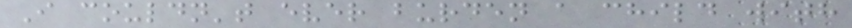I couldn't ever burden a child with
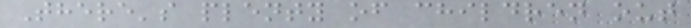There's plenty of children out
